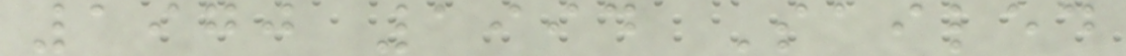1970 1994 Sailed
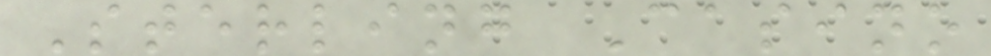Sterling Casino
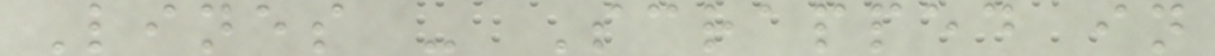Lines - Scrapped in
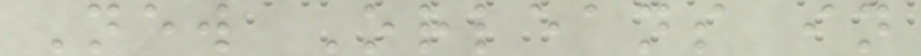New Orleans in
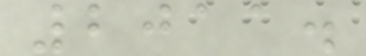2011.
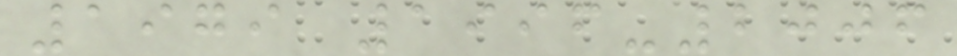1979 1996-2006
